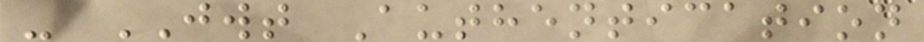- JWT Authentication
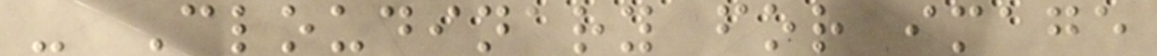- Cloudinary for image
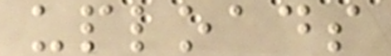uploads
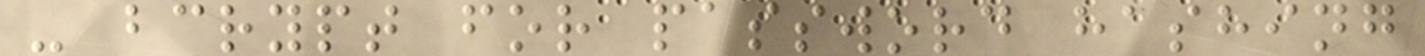- bcrypt for password hashing
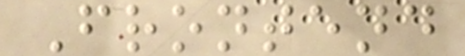Frontend
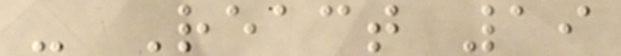- React 19
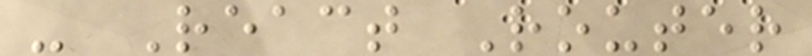- React Router
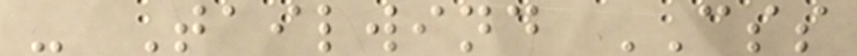- Tailwind CSS
